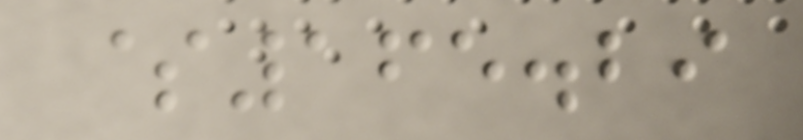$165.29
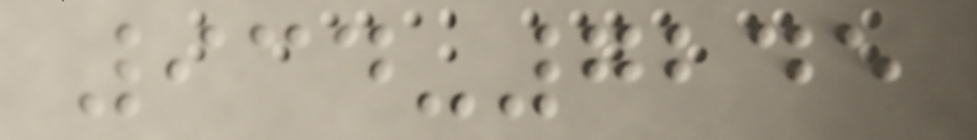934-7245
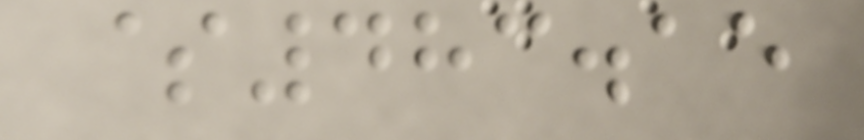$483.15
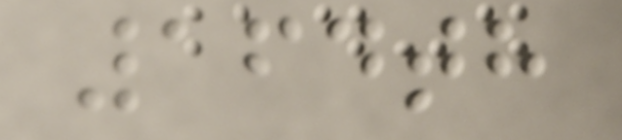164th
